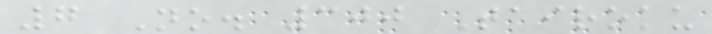7 No. 300 Tairoku
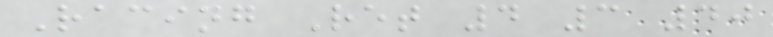Racing Ret 4 3 40
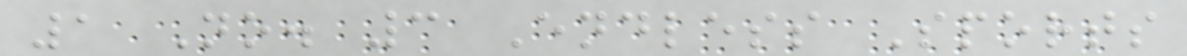1 No. 3 Endless Sports
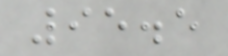95.5
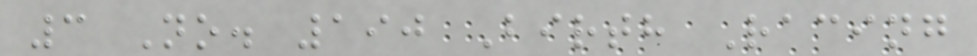3 No. 190 Birth Racing
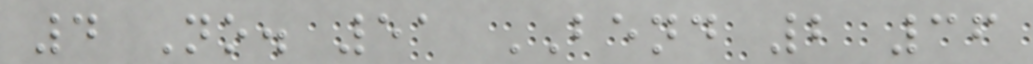4 No. 51 BEND 2 36
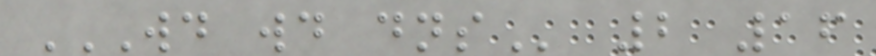WD WD DNS 2 16
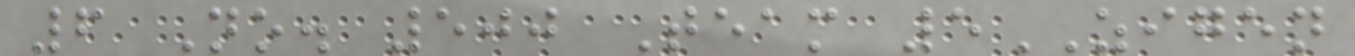6 No. 500 Team 5ZIGEN
